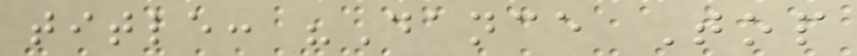title: "Dance Top
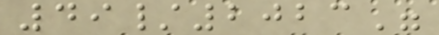49/2023"
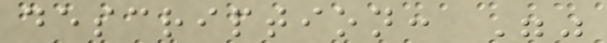description: ""
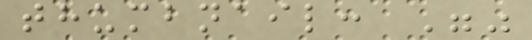thumbnail: ""
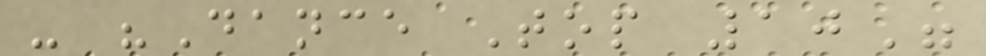- "Dance Top 10"
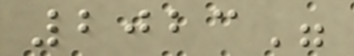2023"
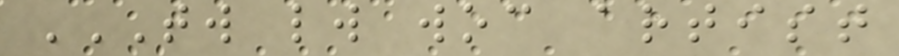TW LW WOC ARTIST
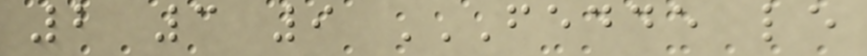2 3 9 FEDDE LE
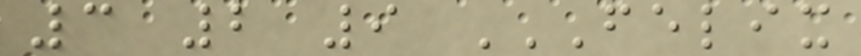3 2 9 FELIX
